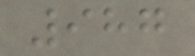987
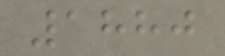1880
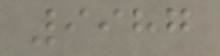9987
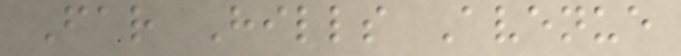Far Hills Avenue
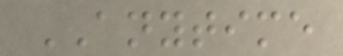ANYTIME
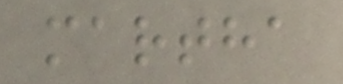martha
